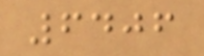6406
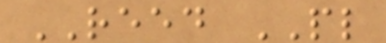REED PL
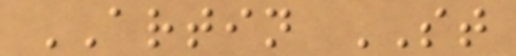ARTIN ST
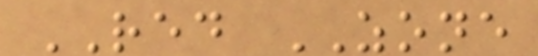RED ZONE
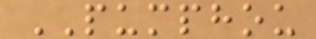PUMPHOU
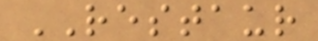RESTAUR
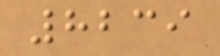8239
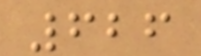626
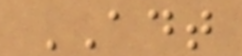ADT
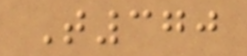T370
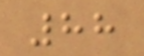88
